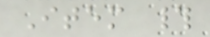Item #
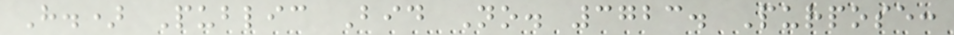H.) Public Bid No. 3723. Purpose:
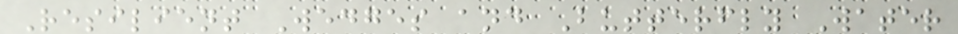Resilient Wedges and Butterfly Water
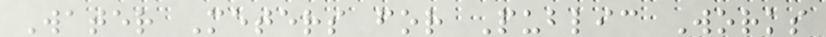Water Meters for Public Works
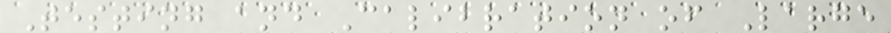Testing and Calibration of Large
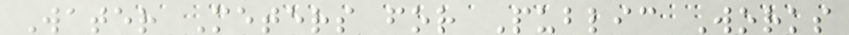Water Meters for Public Works
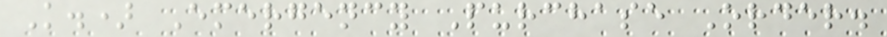K.) Emergency Purchase Order.
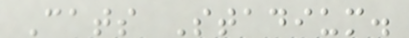Cats Stadium.
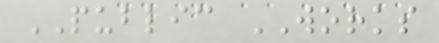PUBLIC WORKS
